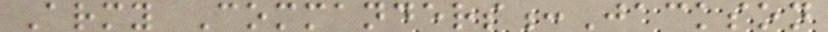Army Commanders:Jackson
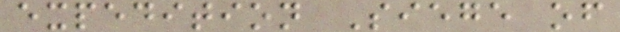expedition Siege of
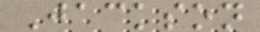Jackson
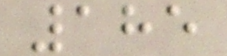185
